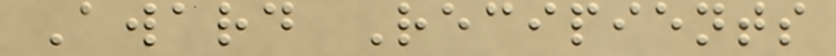Award Recipients
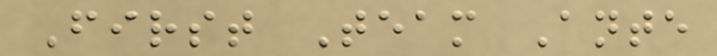First Team Ante
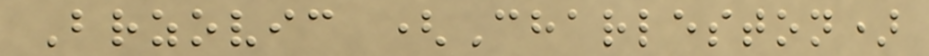Brzovic (Charleston)
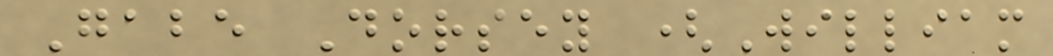Gabe Dorsey (William
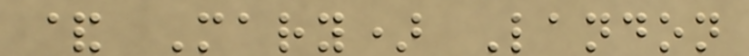& Mary) Landon
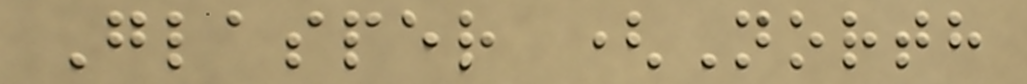Glasper (North
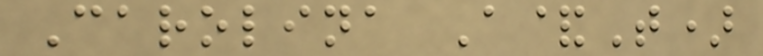Carolina A&T)
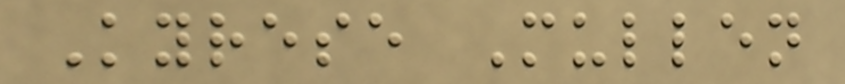Kyrese Mullen
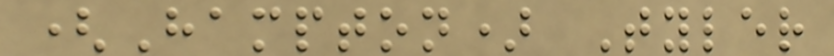(Hampton) Tyler
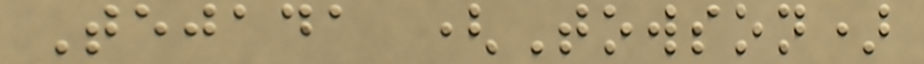Tejada (Towson)
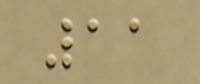11
